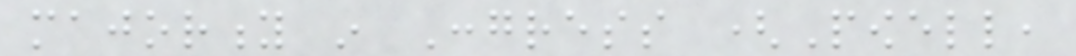majority in Congress (Powell,
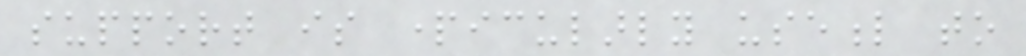support is particularly useful to
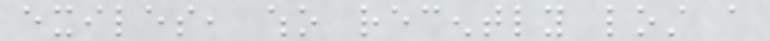exiles, who recently lost a
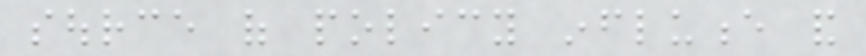source of policy influence and
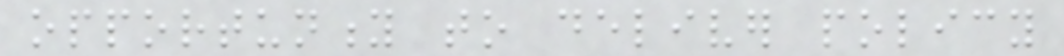opportunity to deliver policy
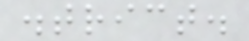district.
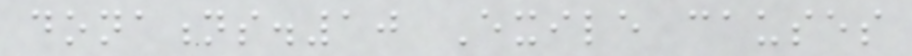donations.10 Exile causes
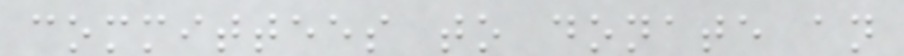committees to donate an
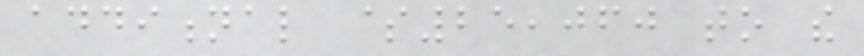additional $25,060 to the
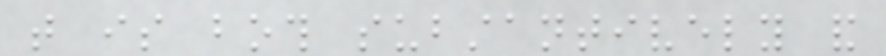that is both substantively and
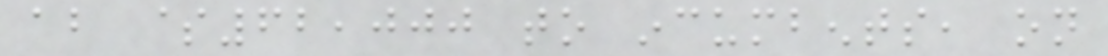about $62,000 to incumbents, on
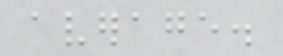average.
